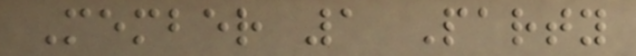Member 1 Party
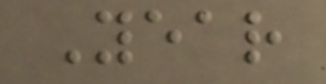Year
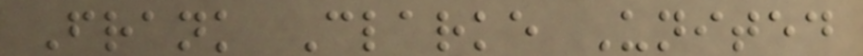Frank Clarke United
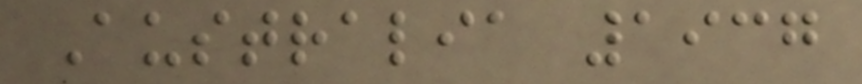Australia 1937
